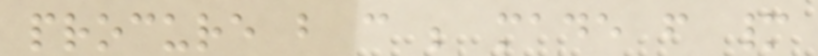procure but can be made from many
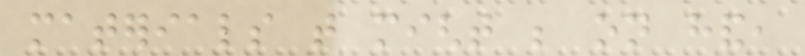materials that might be on hand,
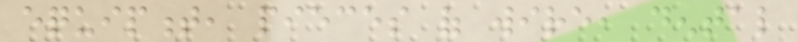equipment, pieces of wire, dental
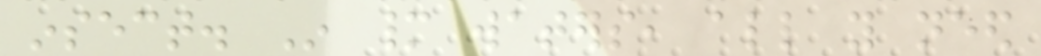insect. In many waters, all you need
